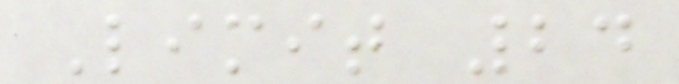Limit 24
